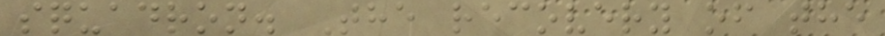squadron. The recovery of the
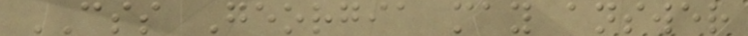CSS Georgia may answer
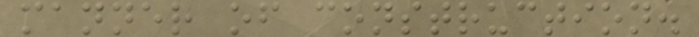manner of construction.
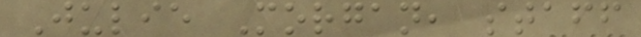Julie Morgan, staff
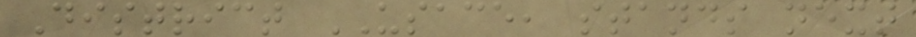District USACE, stands next
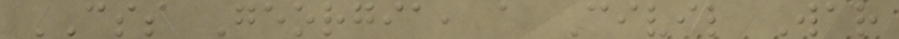CSS Georgia, a Civil War
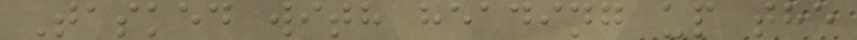Tasked with heading up the
